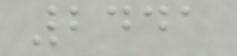2441
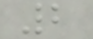2
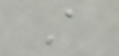A
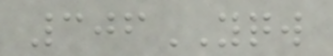306YQW
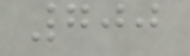700
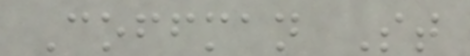Coffman St
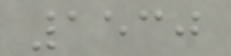1530
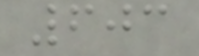603
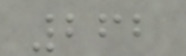262
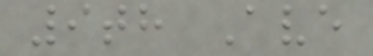9th Ave
